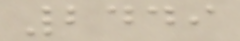2449
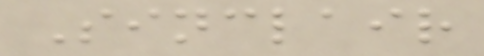Sinclair
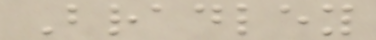Bradley
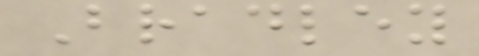Bradley
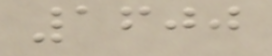1600
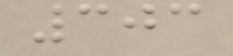303
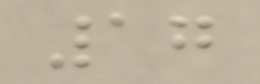17
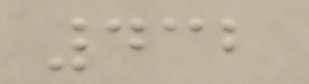432
